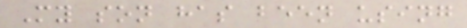My son has been using
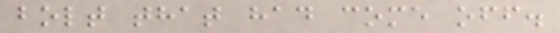bolt that had come off.
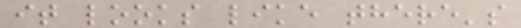it looks like there's
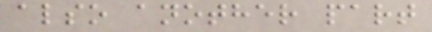also another part
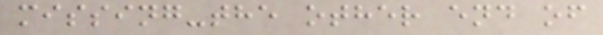missing-the other end of
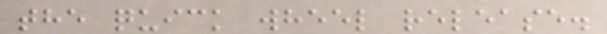the quick wheel release.
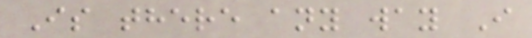Is there any way I
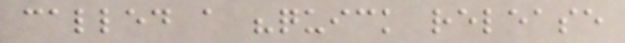called a "quick release
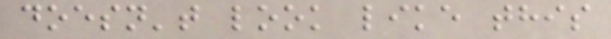doesn't look like this
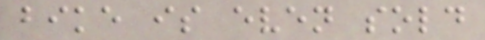bike is even sold
